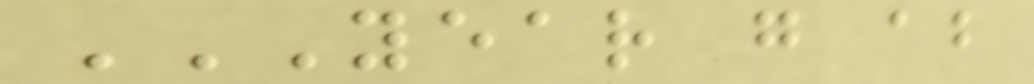YEAR G AB
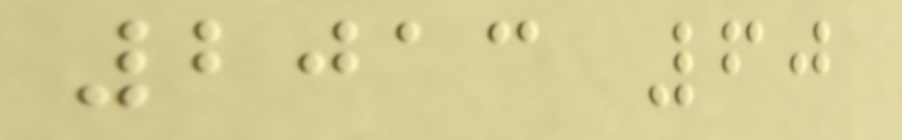2013 60
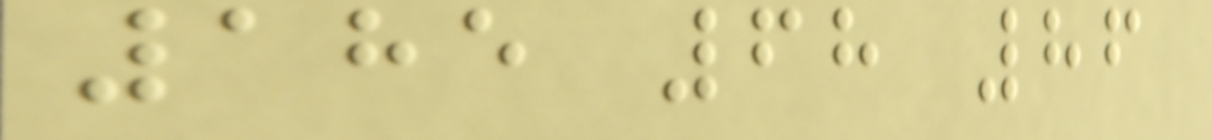185 68 86
